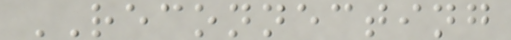RECONNECTING
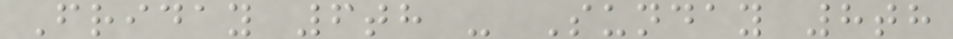Friday 6th - Sunday 8th
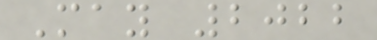May 2022
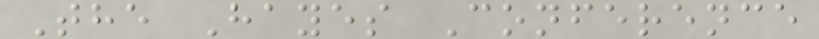The Hayes Conference
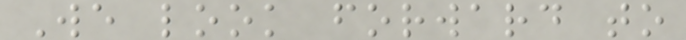We look forward to
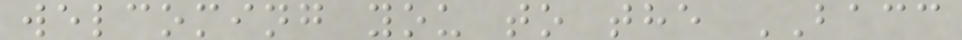welcoming you to the BACC
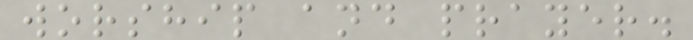worship and prayer.
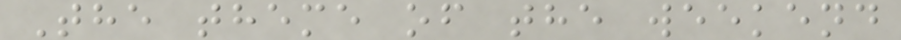The theme of the weekend
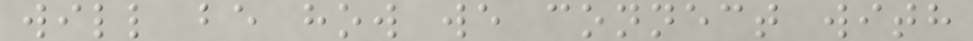will be how we connect with
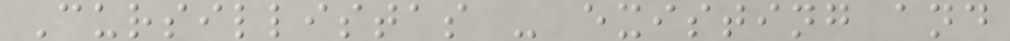Cursillistas - existing and
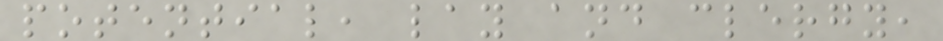potential, lay and clergy,
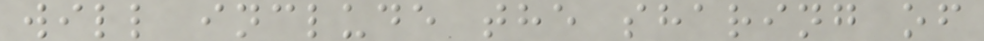will include the sharing of
